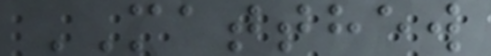MATTHEW
